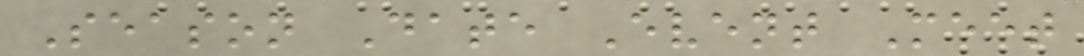Season Date Event Meet
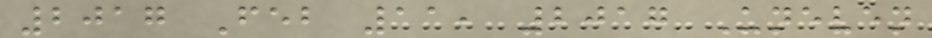2017 Feb 11, 2017 Uneven
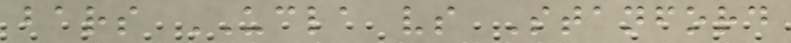bars UCLA vs Stanford
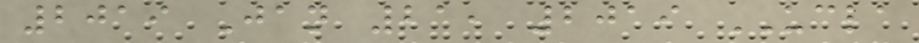2019 Jan 21, 2019 UCLA
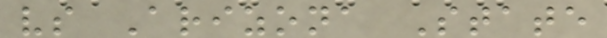vs Arizona State
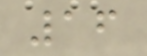16
